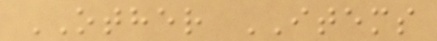OTHER ITEMS
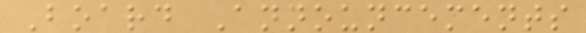Board Announcements
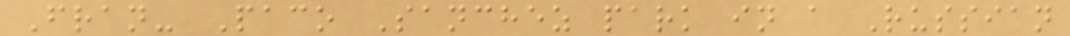Fran- Paco Sanchez park in a Russian
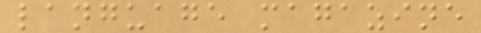language magazine
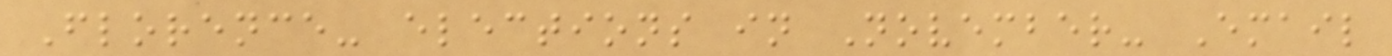Florence- elections in November- Email
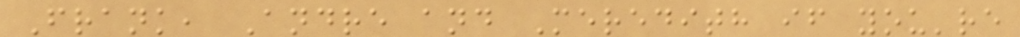Frank, Andre and Meredith if you're
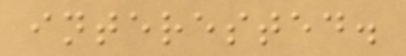interested.
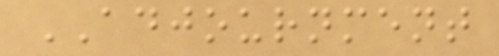ADJOURNMENT
